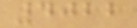4022
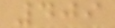409
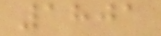1801
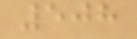508
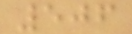506
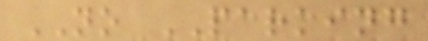NO PARKING
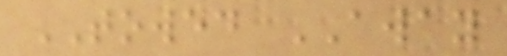TOWED AWAY
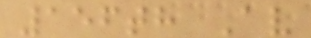156th Av
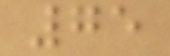75
